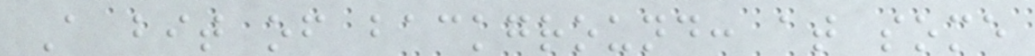A bit of background: at some
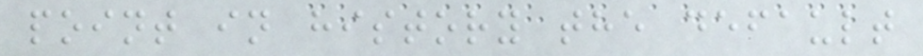point in history the default
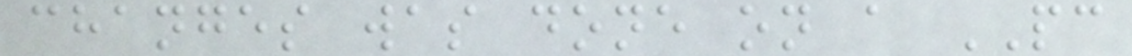changes was done on a PC
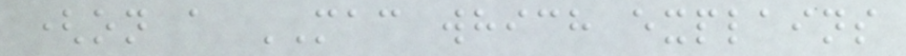(on a MAC which explains
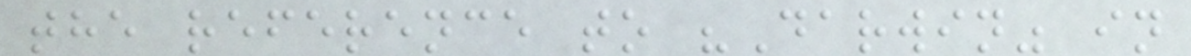the reference to "Darwin" in
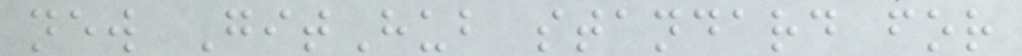new GitHub standard for
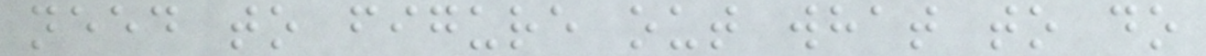need to figure out what to do
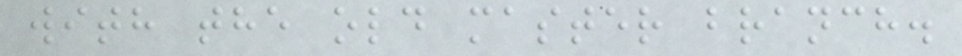with the old master branch.
